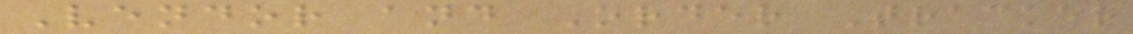Vendor and Order Tracker
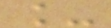_
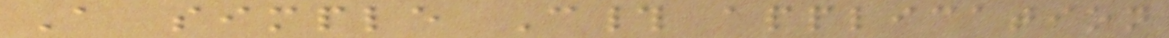A simple C# application
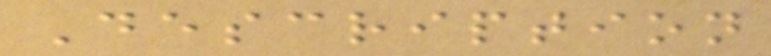Description
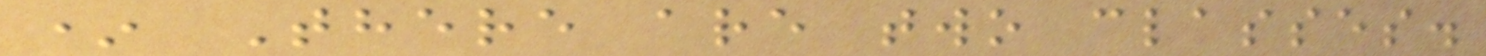* There are two classes.
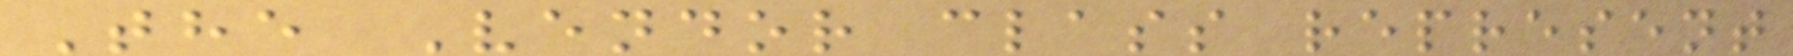The Vendor class represent
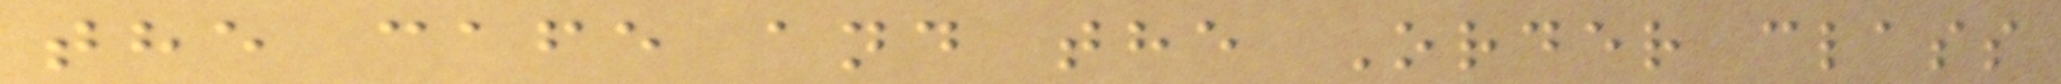the cafe and the Order class
